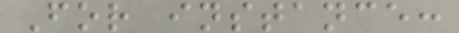For instance:
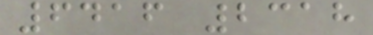6416 2318
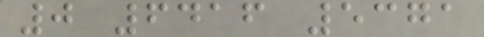0 6416 5371
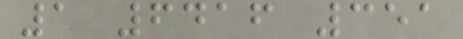1 6416 351
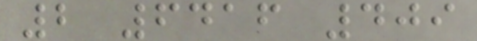2 6416 409
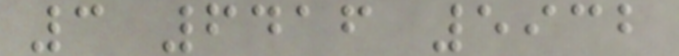3 6416 5932
